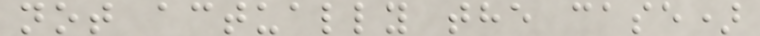not actually the case)
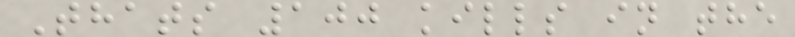Thats 100 kills in the
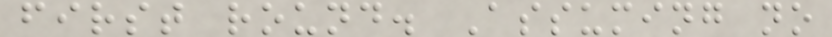first round. Assuming no
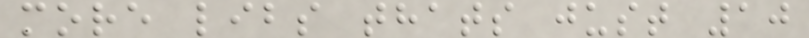more libs thats just 10
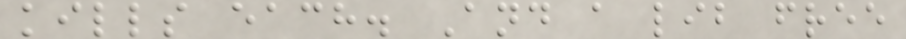kills each. And a lib free
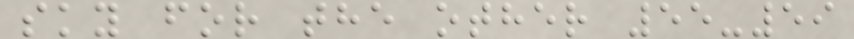sky for the other 55-59
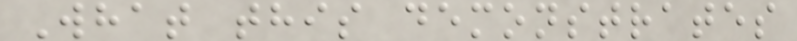What this demonstrates
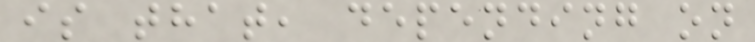is that, depending on
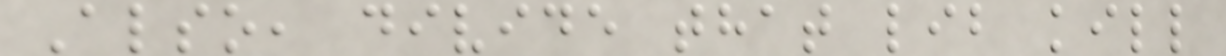Also, divide that lib kill
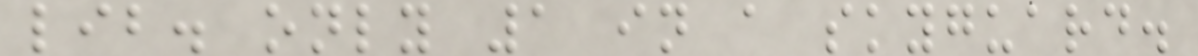lib. only 1 in a skyguard.
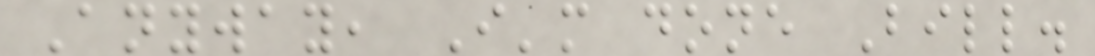Anyway, I'm done Bill.
